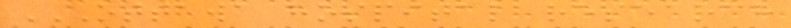OTTAWA HOSPITAL RESEARCH
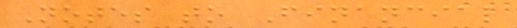Notes to Financial
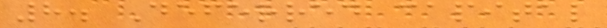8. Deferred capital
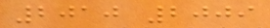2010 2009
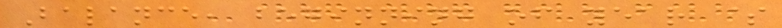Balance, beginning of year $
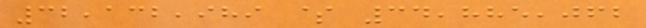32,132,989 $ 34,885,062
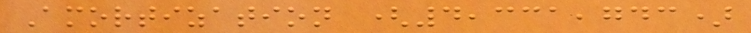Amortization (4,331,743)
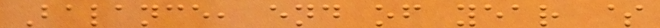Balance, end of year $
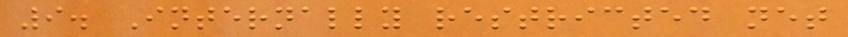9. Internally restricted net
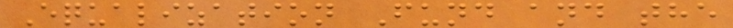Equalization Fund and the
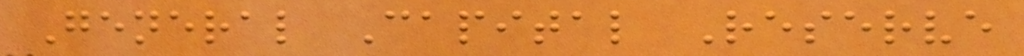General Capital Reserve
